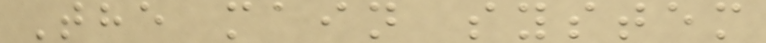The main system
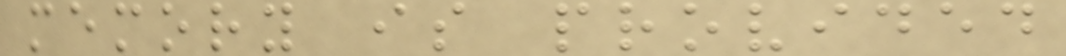memory is provided
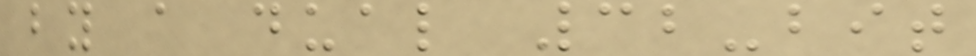by a dual 32-bit
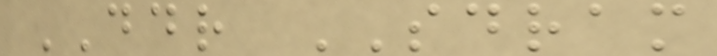DDR SDRAM
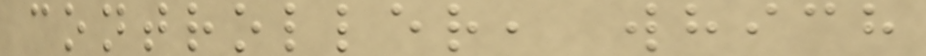controller, which
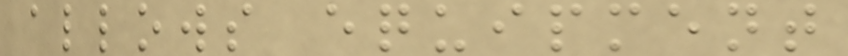allows equipment
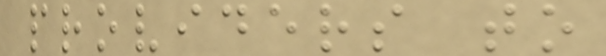providers to
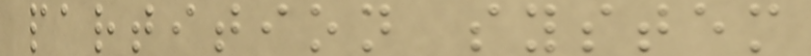partition system
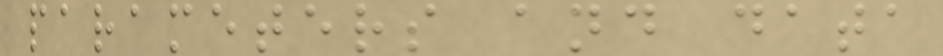parameters and data
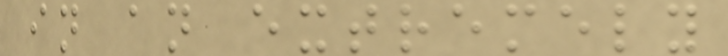in an extremely
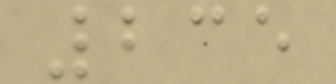235
